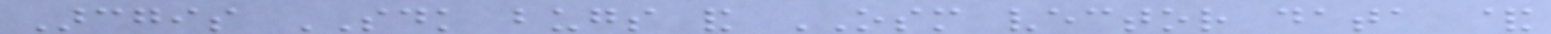Arcgis SDK bugs and OSM vector data &
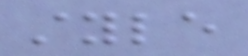style
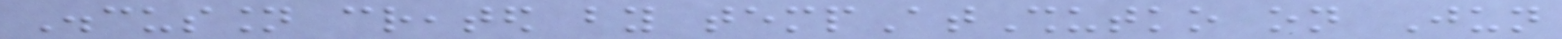Discussion created by tempAtShutko on Jun
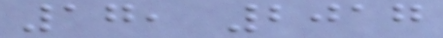17, 2017
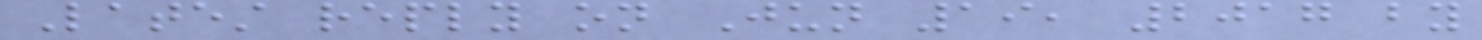Latest reply on Jun 19, 2017 by
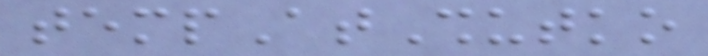tempAtShutko
